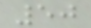50
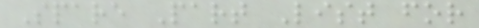Spare Part List for
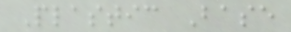Plastic Base
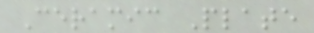Ceramic Plate
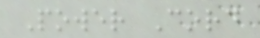Power Cord
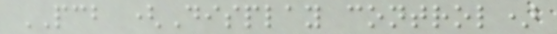PCB (Display control)
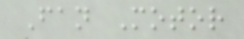Fan Motor
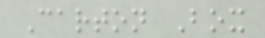Carton Box
